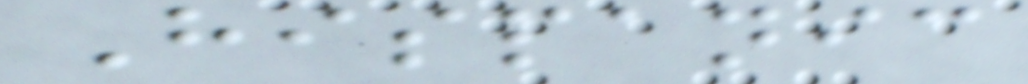Hispanic
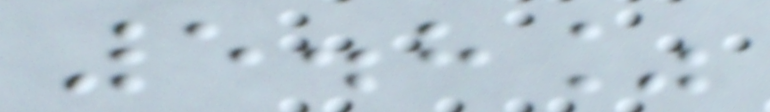5.8%
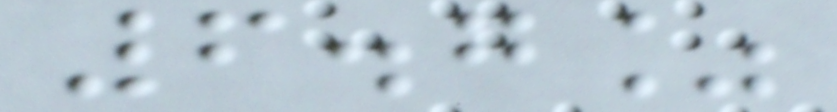6.7%
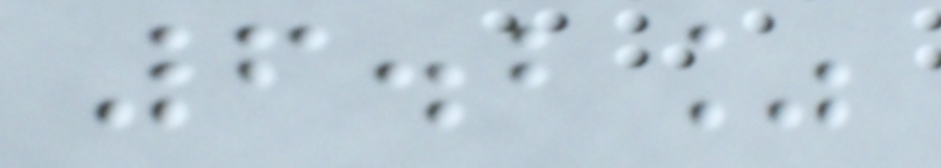6.2%
